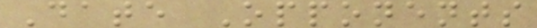Date Opponents
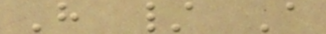H / A
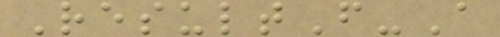ResultF-A
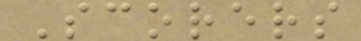Scorers
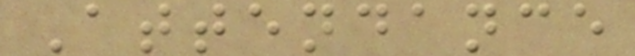Attendance
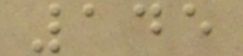145
